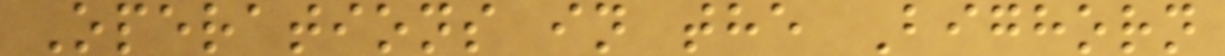Operations in the Bighorn
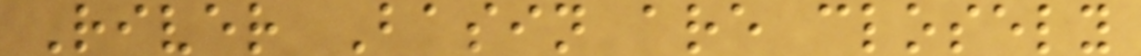River Basin are closely
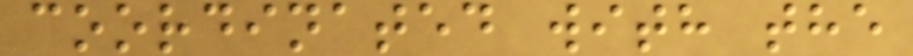coordinated with the
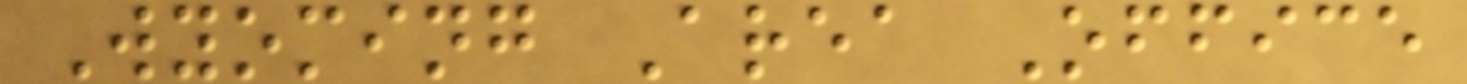Wyoming Area Office
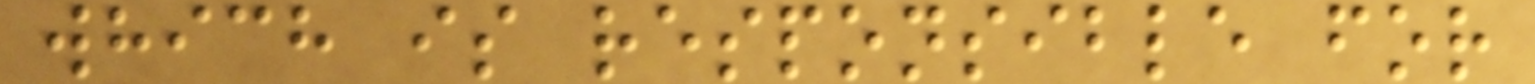which is responsible for
